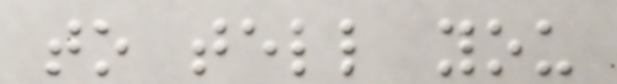to tell you
